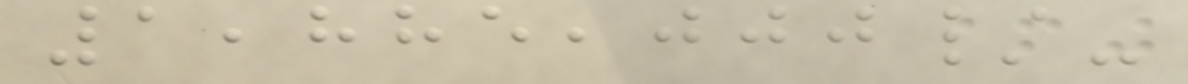1,885,000/-
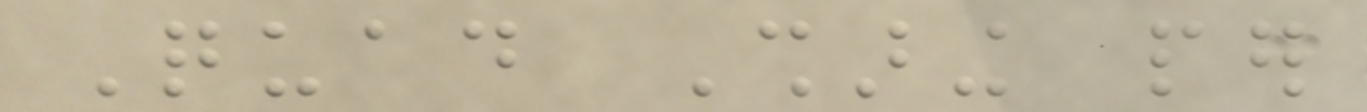Quad Sharing per
